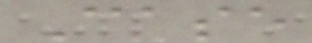Case
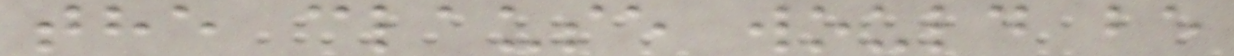the clause would be
